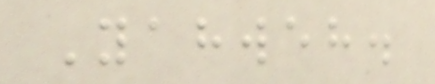Yahweh.
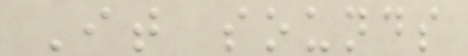It sounds
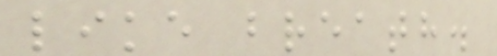like breath.
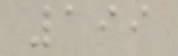199
